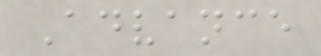Advance
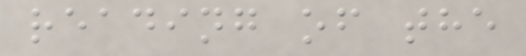reading of the
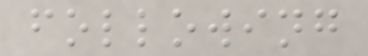following
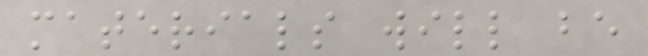materials will be
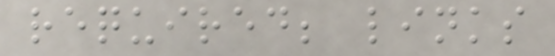required; links
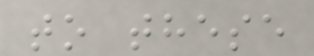to these
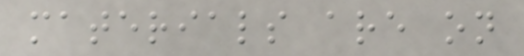materials are on
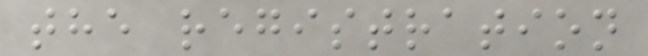the registration
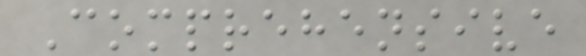Comprehensive
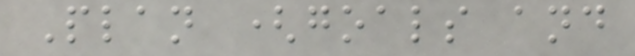Plan (goals and
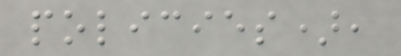policies),
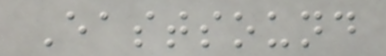Eastsound
